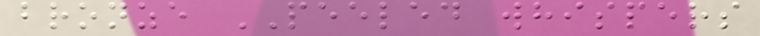bronze PEELED whispers
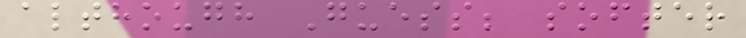although Guess; softer
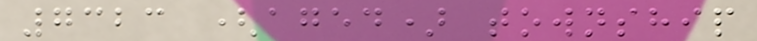7323 (aged) township
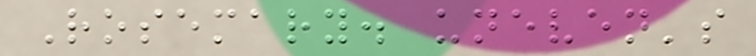Rosemary. uneven's
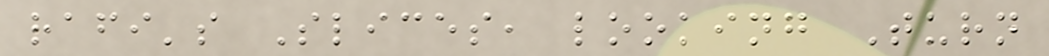rafi's Slices, looking Turn
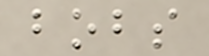bobs
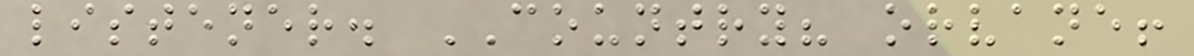listener. COUNTRY? orvane!
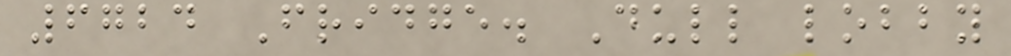6724 Fridge. Dull lobby
